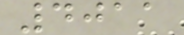4011
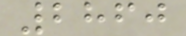2860
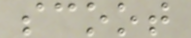scoot
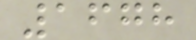1678
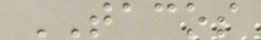TACOS
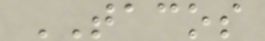TACOS
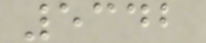5342
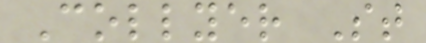Collyer St
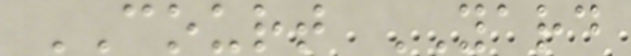COURT YARD
